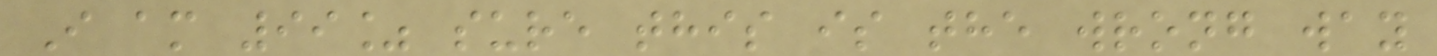I am 99% sure this is the wrong way
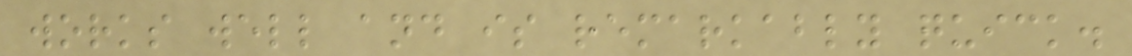works well and is remarkably quick.
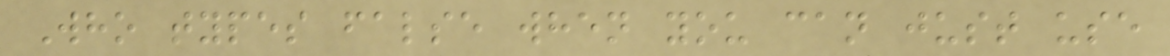Who types false when you can just use
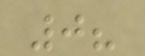0?
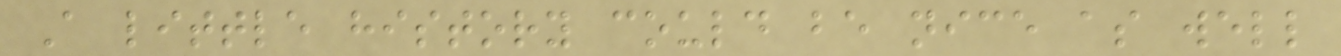A little history could be nice as well
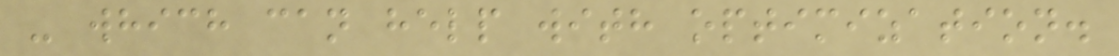- which can help with optimization.
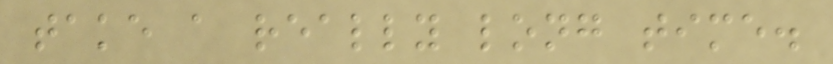take a really long time.
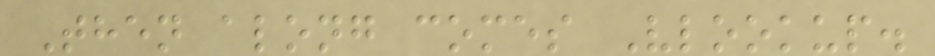Then along comes Vlookup.
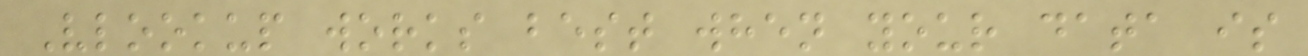Vlookup works best when your data is
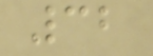32
